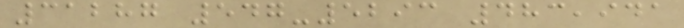31287 547-5293 483,941
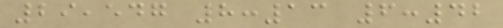29,547 8:13 6:42
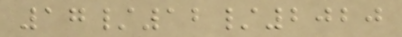17/12/2020
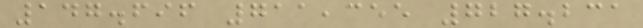147.696 711,355 727.231
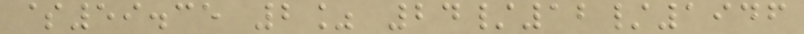$59.35 2% 24/12/1946
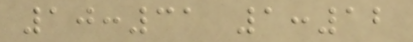10:31 1:12
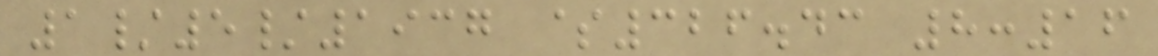1/5/1937 $326.43 8:16
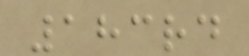183rd
